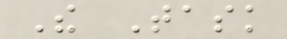The Task
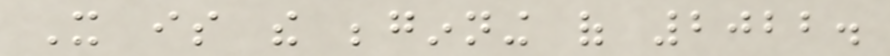It is the beginning of 2022.
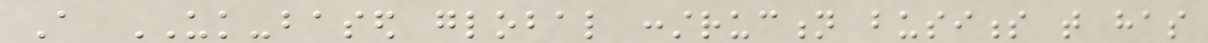A UK-based global construction business that has
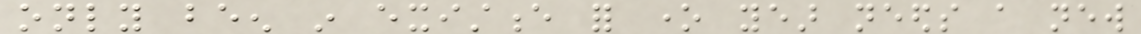only been in existence for one year needs a new
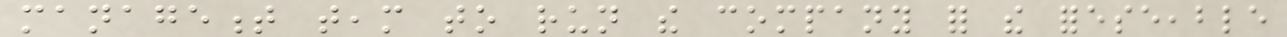management team to run the company for the foreseeable
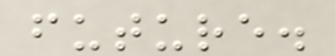future.
